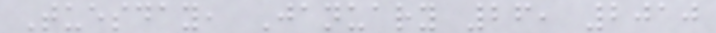Tuesday, January 26, 2010
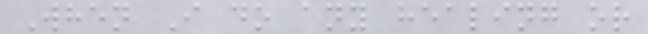When I do any healing or
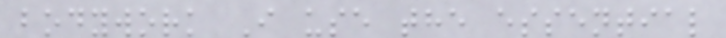bodywork I use the essential
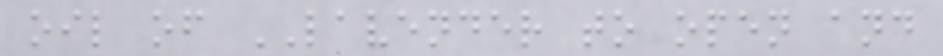oil of LAVENDER to open and
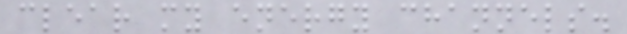clear my energy channels.
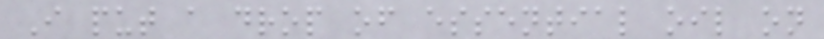I put a drop of essential oil on
